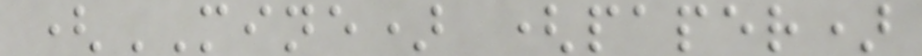(MINE) (paper)
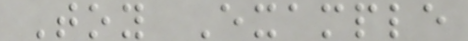Toy Example
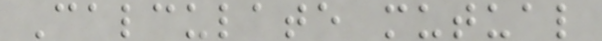Calculate mutual
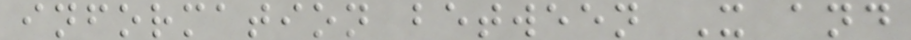information between X and
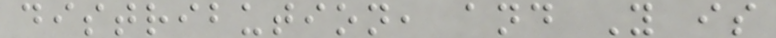distribution, and Y is
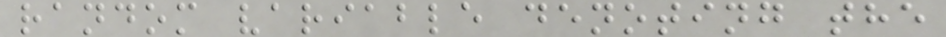random variable denoting the
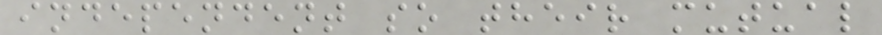independent so their mutual
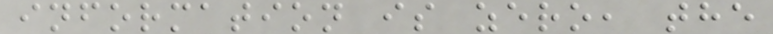information is zero, the
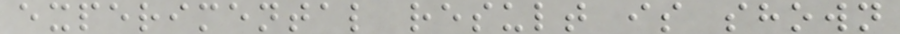experimental result is shown
